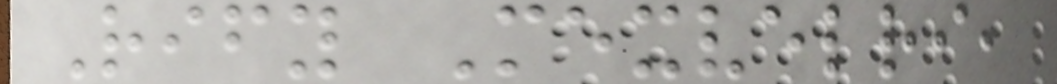Rify Mexvelri,
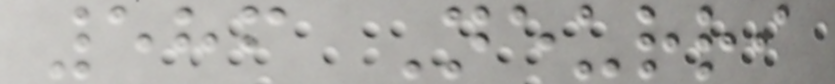586 Neurri
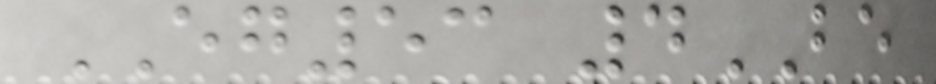EG53 4BE
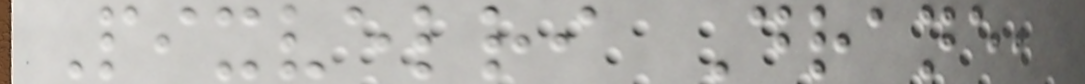Pixvelri Drane,
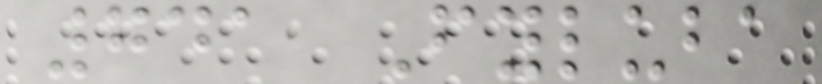741 Fyluba
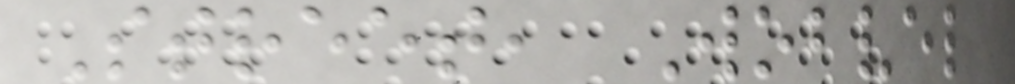Street, Wobvel
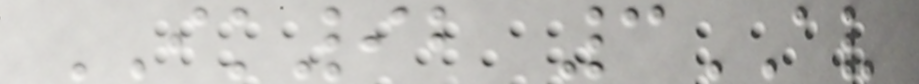IK92 3AV
